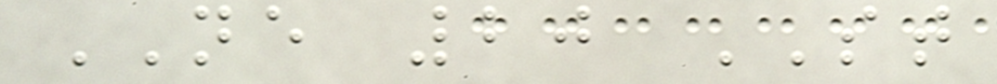NE 20 ST
